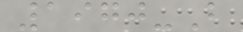1970-B
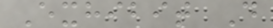Exhibit D
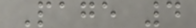Page 4
